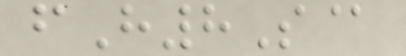fH8S@
